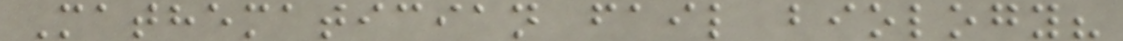Mathematician fail biology?
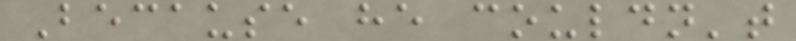Because he couldn't
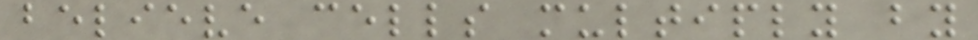believe cells multiply by
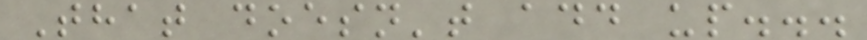That doesn't add up...
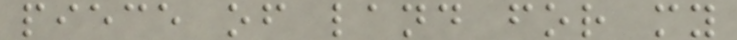piece of land for my
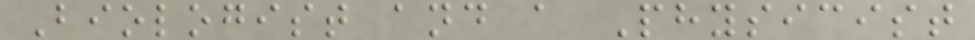Biologist and a Physicist
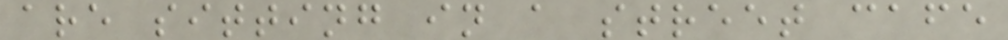are sitting in a street cafe
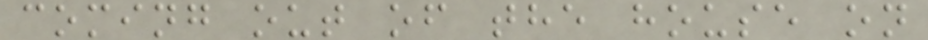coming out of the house on
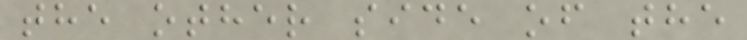the other side of the
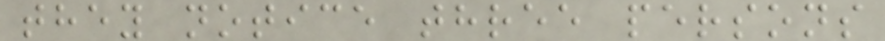they notice three persons
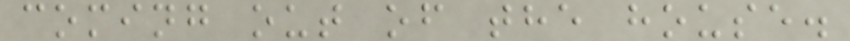coming out of the house.
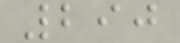290
